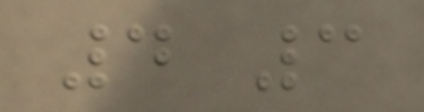4 3
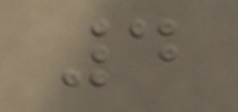4
